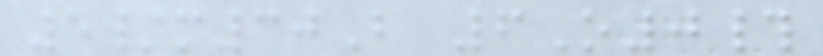5/m30B 6O0#
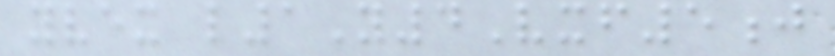yvex l1Y4Vxf5j
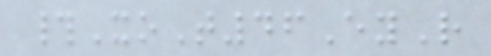#XoT46EyR
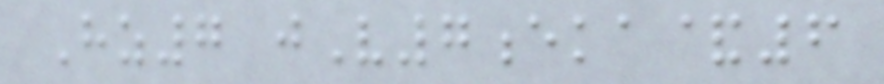Hz7 jV7eka&6
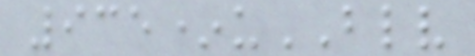935*uBLV
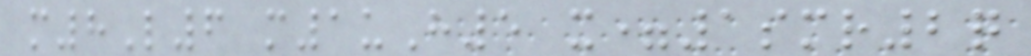m8L6 m1uH5 x=1smr2q
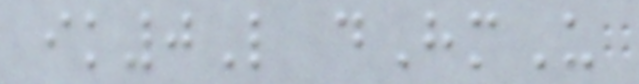ik0L dHmU
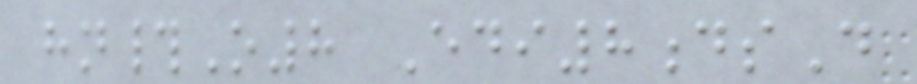hn#O8 Edi8dsD
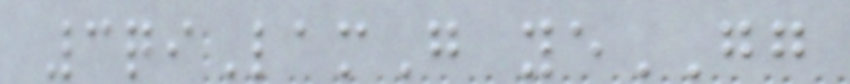3qiLamG yeGG
